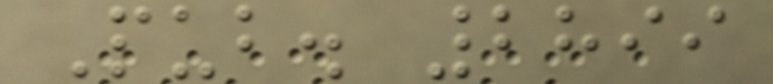Pub. 2899
